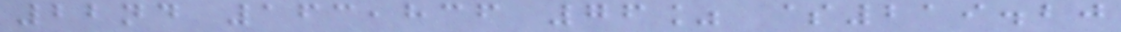22nd 163,836 76% $219.20
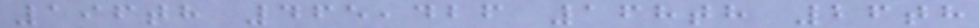196th 465,426 168th 26th
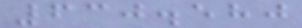630.580
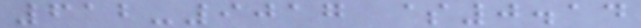612-9017 $0.14
